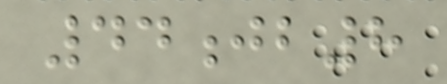44jb8
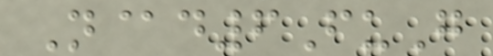N@d6FuG
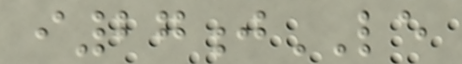i27jLE
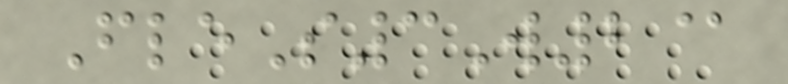FleS3W2@
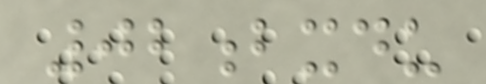02bxdu
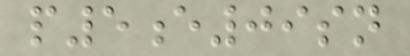p5e09sn
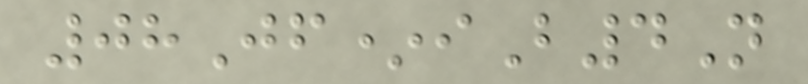08Jf*iB4N
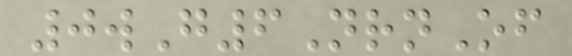0wG6NrnOf
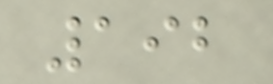192
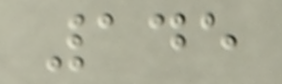145
